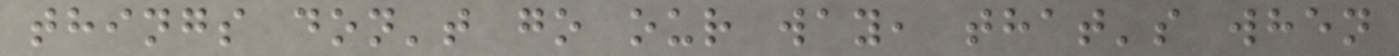things don't go our way, that's when
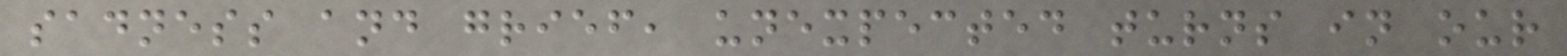sadness and grief, unexpected turns in our
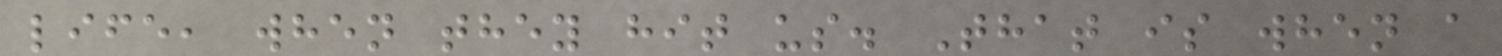life, when they hit us. That is when a
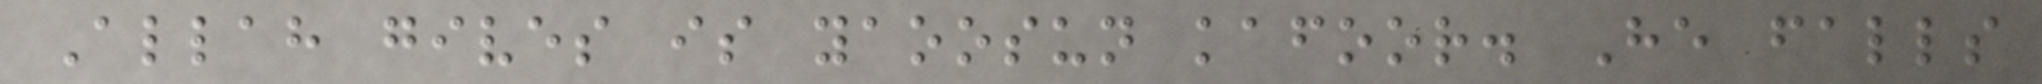Allah gives is yaoosun kafoor. He falls
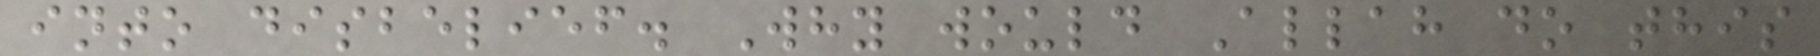into disbelief. Why would Allah do this
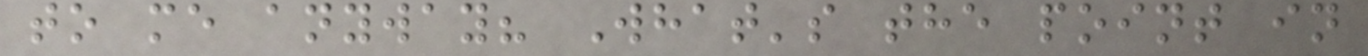to me anyway? What's the point in
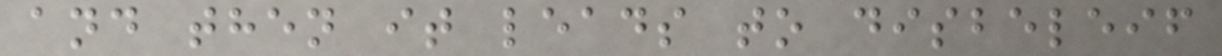and then it leads to disbeleif
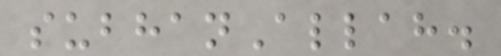subhanAllah.
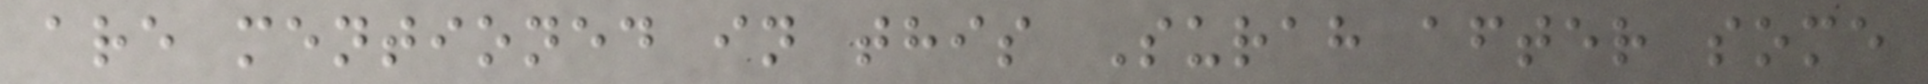are mentioned in this Surah after some
